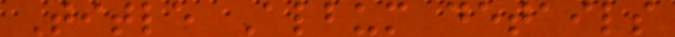Title Album details
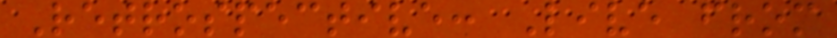Retrospective: Live from
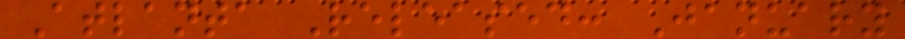Atlanta Released: January
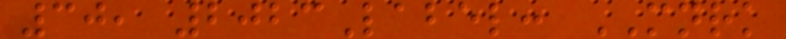30, 2023Label: MNRK
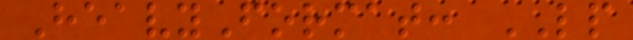HeavyFormat: LP
